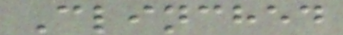Clinched
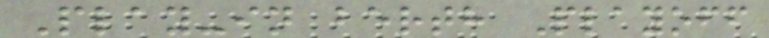Play-in berth Playoff
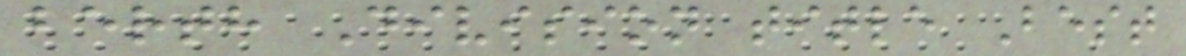berth Division title Best
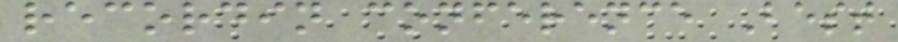recordin conference Best
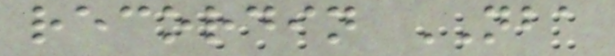recordin NBA
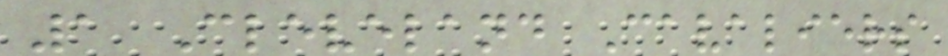1 Cleveland Cavaliers
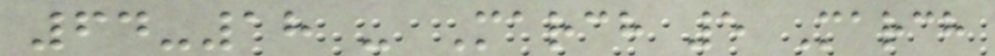64-18 - March 5 March
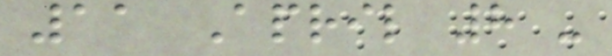11 April 8 -
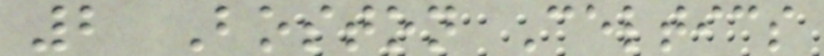2 Boston Celtics
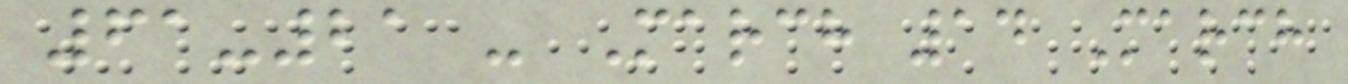61-21 - March 14 March
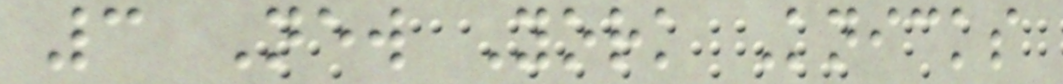3 New York Knicks
